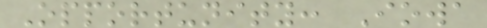Opportunity: Iowa
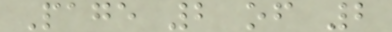Page 2 of 2
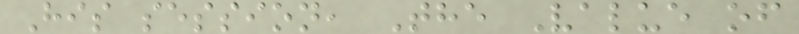His session, The Value of
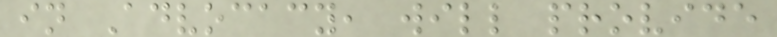in Advocacy, will provide
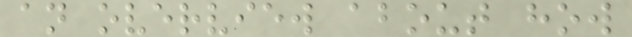an overview about how
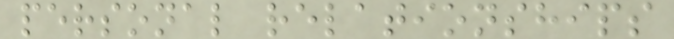personal relationships
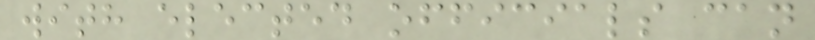with elected officials can
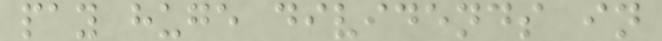pay huge dividends in
